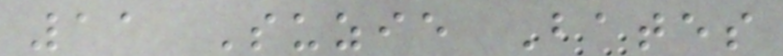11 Suzie Bates
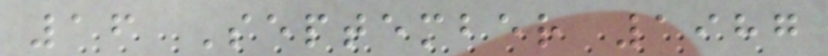16 September 1987
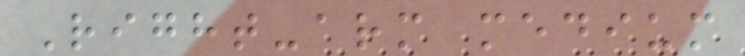Right-arm medium
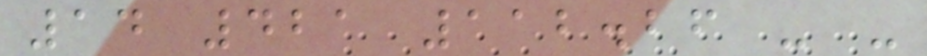14 421 112.26 - -
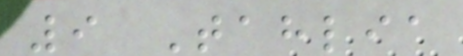9 Tahlia
